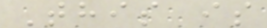This is
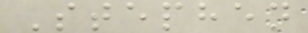Stephen
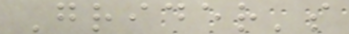Grider's
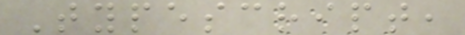Typescript,
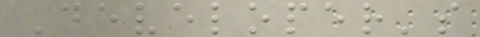Developer's
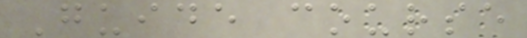Guide course
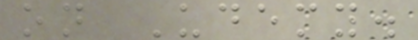on Udemy.
